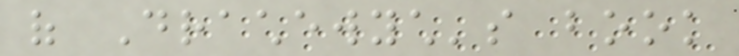of Drachewych's book
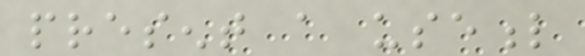present a useful
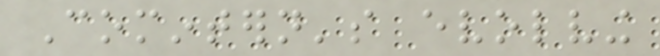Comintern's evolving
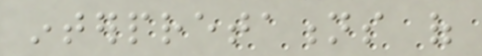interpretations of
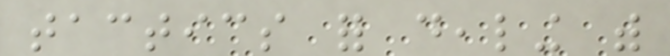tactics for dealing with
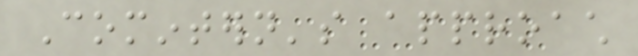Comintern's approach
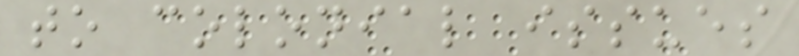to colonial issues
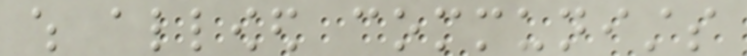which allowed communists
